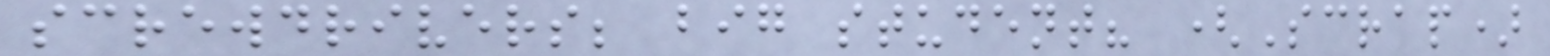screwdrivers; big student? (Scrap)
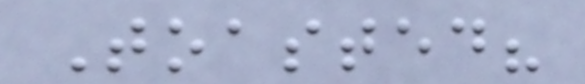Toasted?
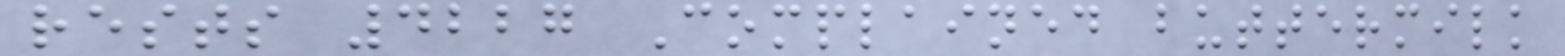rests 4227 Complained buttermilk
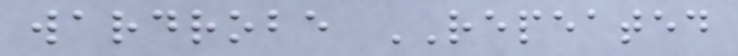wardrobe REPEATED
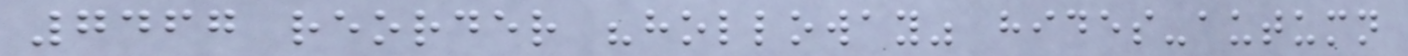7467 reorder "holloway" hides-autumn
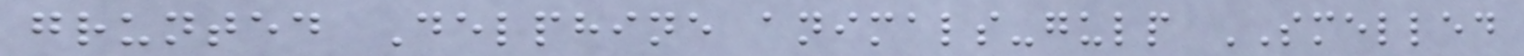grunted Delphine animals-gulp SMELLED
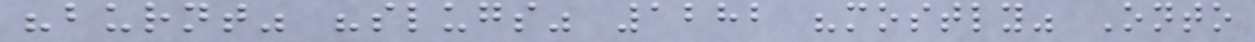"burnt" "slugs" 1282 "mostly" Onto
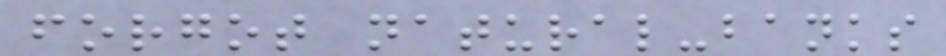forgot natural-banks
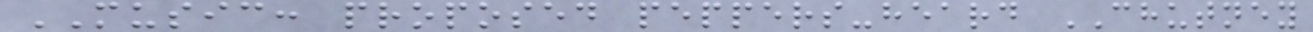MUSIC: proposed peppers-heard CHUTNEY
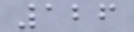126
